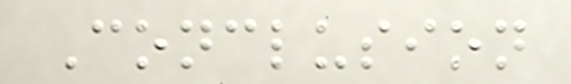Conclusion
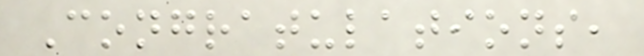Congratulations,
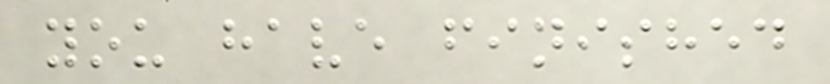you have finished
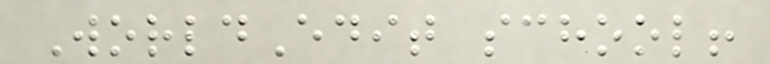WorldEdit school!
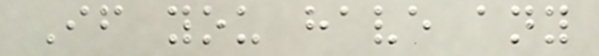If you have any
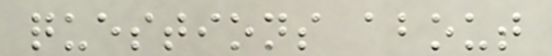questions about
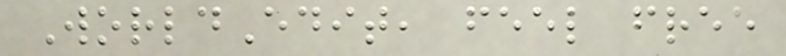WorldEdit, feel free
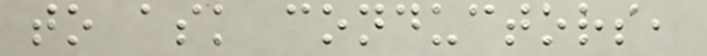to ask conductors,
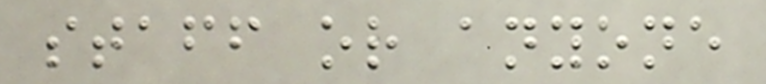staff or anyone
